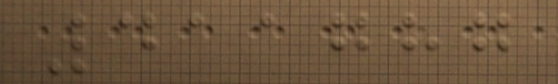411787
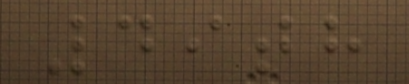49th
